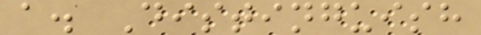a. Distinguish
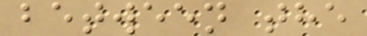between the
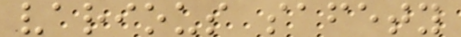various safety
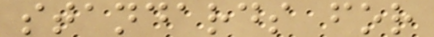standards for
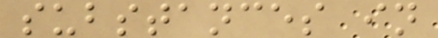substances in
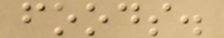foods.
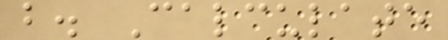b. Calculate
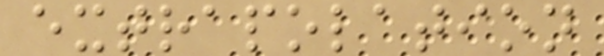extrapolation
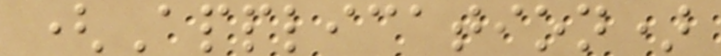(Application)
